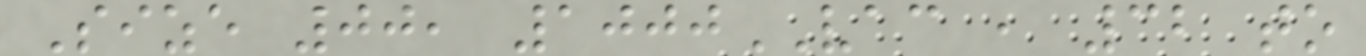Size 00, 1000VAC , 32 to
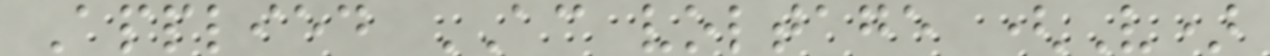Applied AC voltage (V)
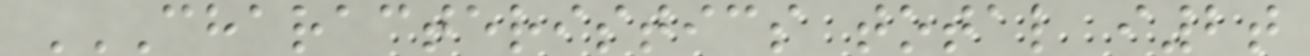CHARACTERISTICS TOTAL I2T
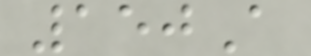150A
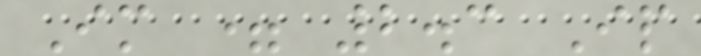Im = 2.3 Ip
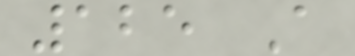125 A
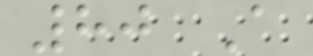80 A
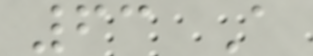63 A
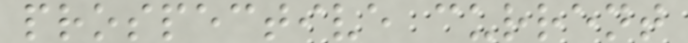prospective current
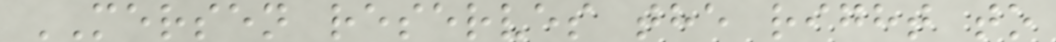MERSEN reserves the right to
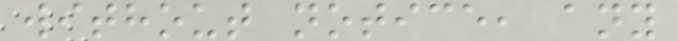without notice, any
